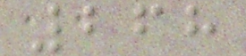268
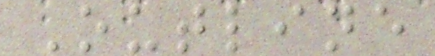Outline
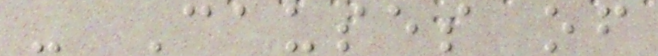- Causes of
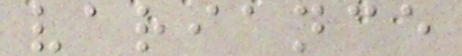variance
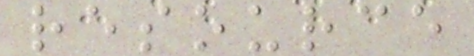resource
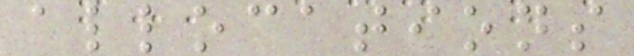allocations
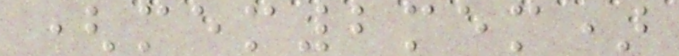(mem2mem)
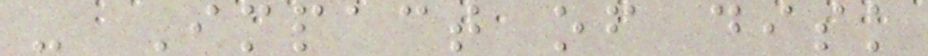- Impact of disk
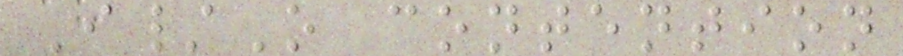I/O contention
